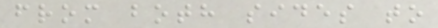from both sides to
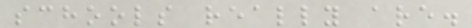schools really are.
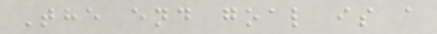The end goal is a
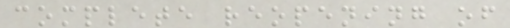complete reopening of
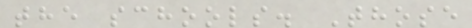the schools. Those
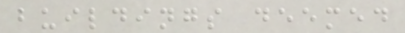buildings deemed
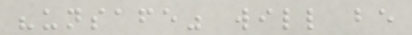"unsafe" will be
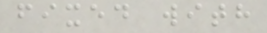fixed with
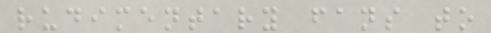rudimentary fans to
